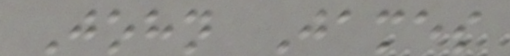John James
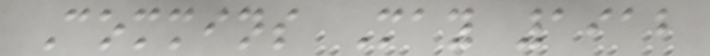Commins May 1912
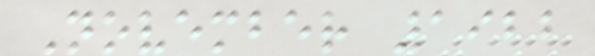November 1922
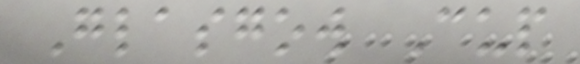Glasgow Cup
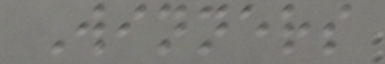Winners
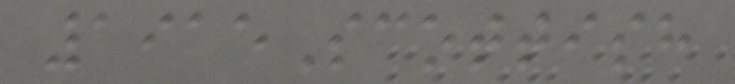1915Scottish
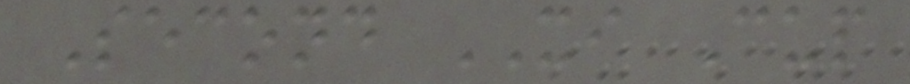Second XI Cup
